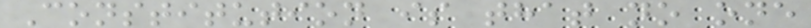Constitution is that no one
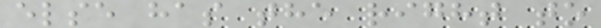else has the right to
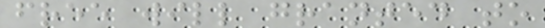free will granted to
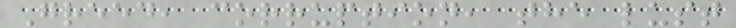Greed, corruption, the lust
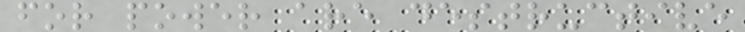for power are destructive
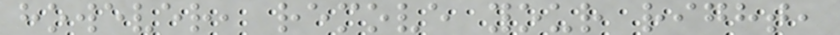however, remove your right,
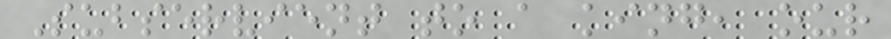Subservient to a king, our
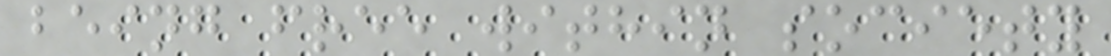being free within society
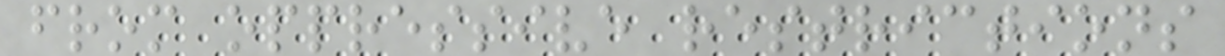from oppressive restrictions
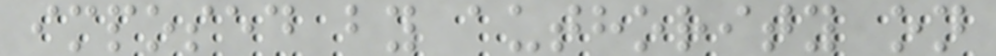imposed by authority on
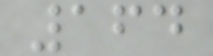164
